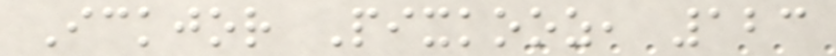Ickjor Pixkooz, 123
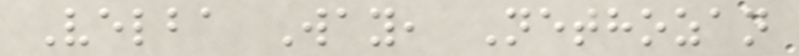Velba Way, Nethozan
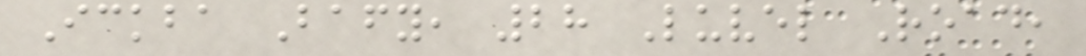Ickba Bafy, 28 Luvel Road,
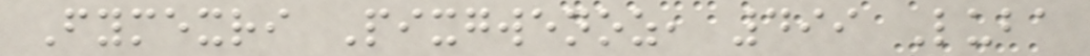Fymexri Pixgwenoz, 499 Luba
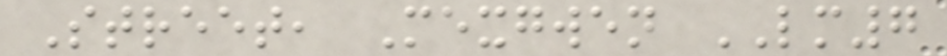Street, Mexgwen LM7
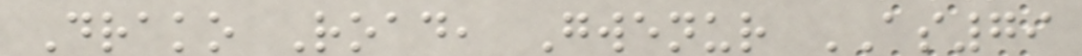Drako Road, Gwenur AS79
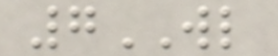7WL
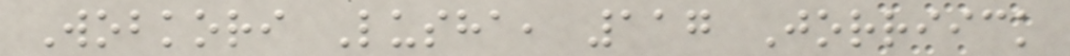Wobkori Lusha, 117 Jorriick
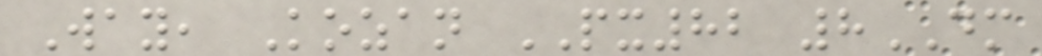Way, Kozan PX82 8DM
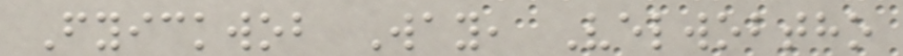Fyickwob Way, Velwobtho
